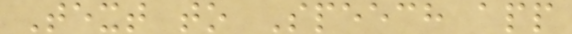Text to Speech app
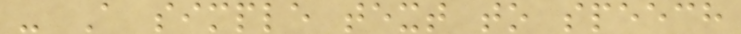- A simple text to speech
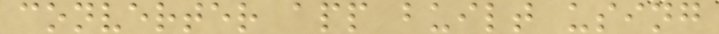converter app built using
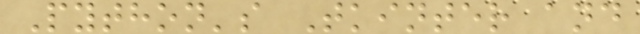Python's Tkinter and
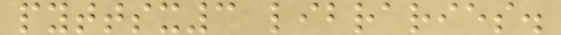pyttsx3 libraries.
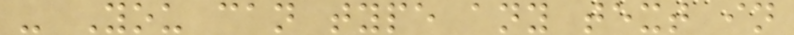- You can type any text in
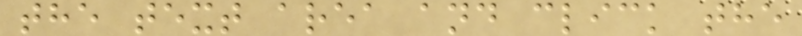the text area and click the
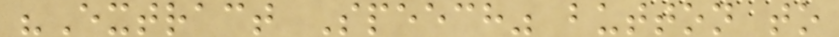"Extract Speech" button to
